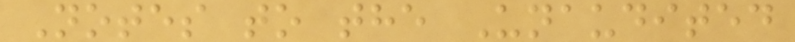Notes to the Unaudited
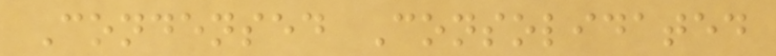Condensed Consolidated
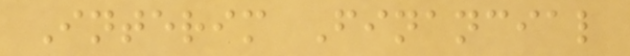Interim Financial
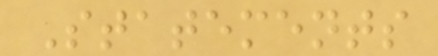Statements
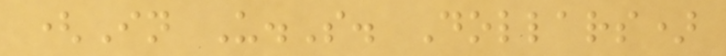(In U.S. Dollars)
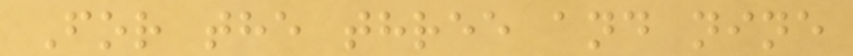For the three and nine
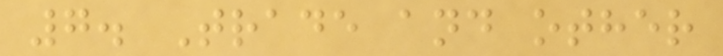7. Trade and other
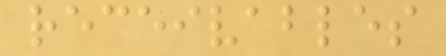receivables
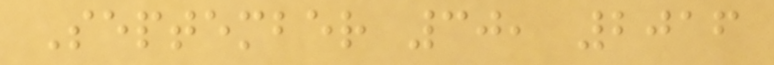September 30, 2016
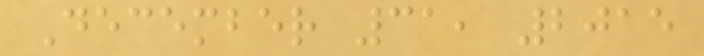December 31, 2015
